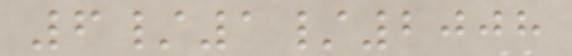6/1/2008
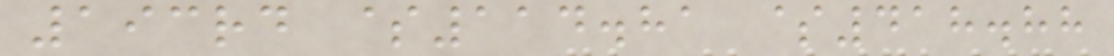193rd $114.81 $418.88
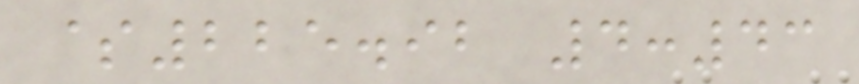$225.92 4:43
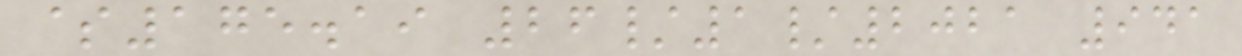$175.19 26/1/2021 941
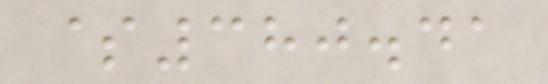$380.41
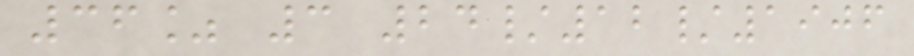36% 3 24/12/1906
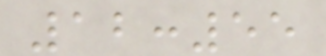12:55
